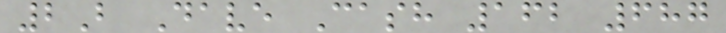2B Dave Cash 162 687
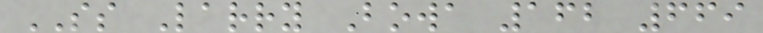SS Larry Bowa 162 669
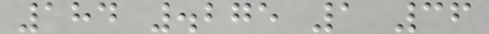184 .275 1 36
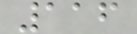116
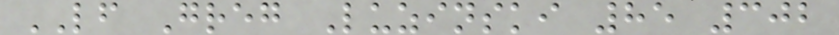LF Greg Luzinski 85 302
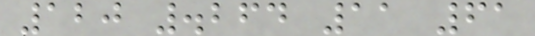120 .264 11 61
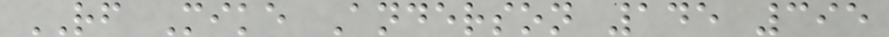RF Mike Anderson 145 395
